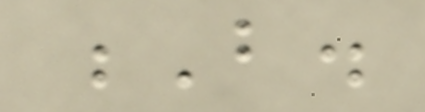B.
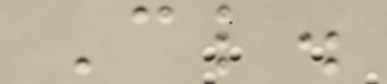Cl.
